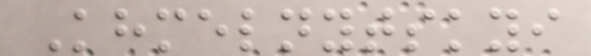Khmelnytskyi
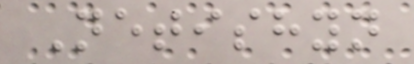Netishyn
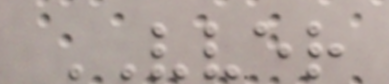VVER
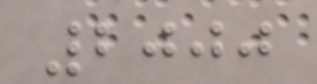2000
